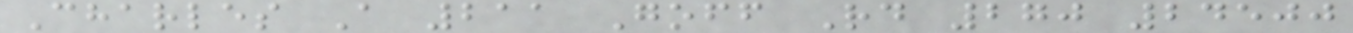Charles A 211 Goff Rd 270 24500
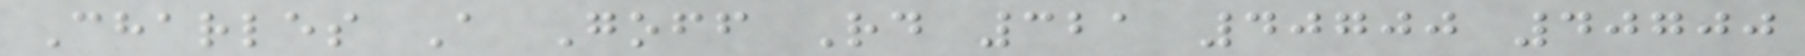Charles A Goff Rd 321 40700 40700
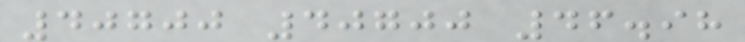40700 40700 46.98
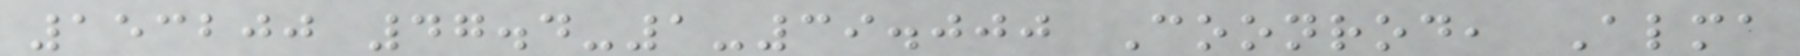153200 47.4-1-39.000 Coonrod, Alma
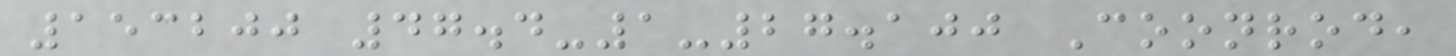153200 47.4-1-27.100 Coonrod,
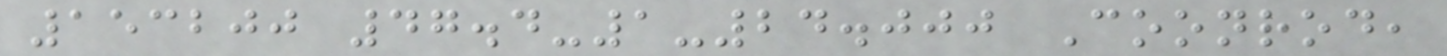153200 47.4-1-24.000 Coonrod,
